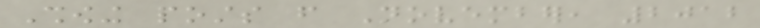Showing posts from November, 2012
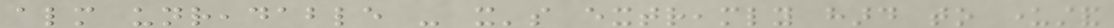almost unreadable - it's extreamly hard to understand
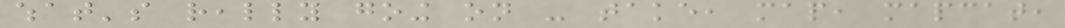what's really going on - take, map, mapcat,
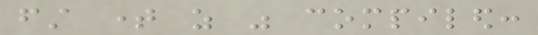first time as was compiled:
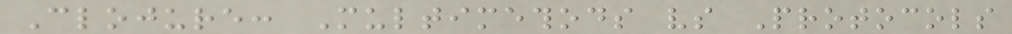Clojure: Multimethods vs Protocols
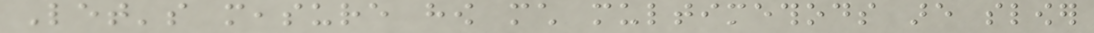Let's measure how much multimethods are slower
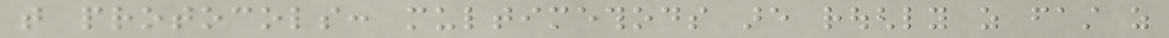that protocols: multimethods are roughly as fast as
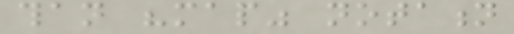than "map" notation
